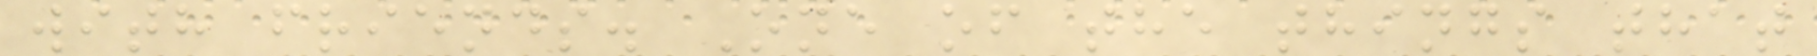with friends. One of the things that
